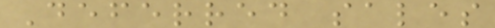Deferred sales
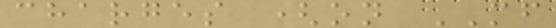charges (on MF
